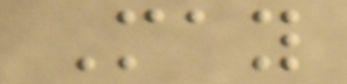May
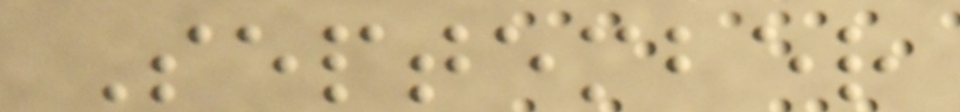September
